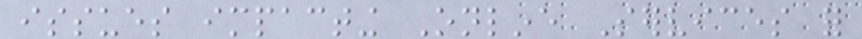issues impacting Online Services for
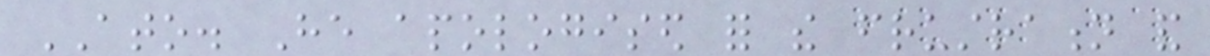ATO. He apologised for the frustration and
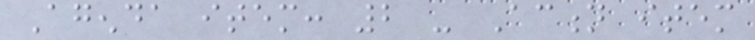Agenda item: 2 - Action item
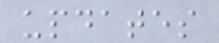updates
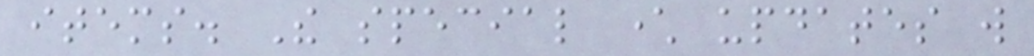items. The special character updates will
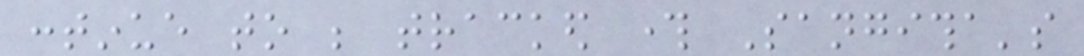continue to be tracked through Sangitha's
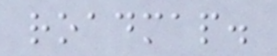roadmap.
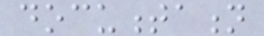documentation
